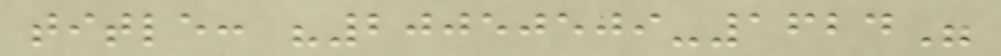title: "20050509-1624"
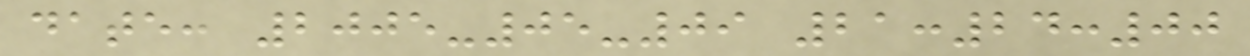date: 2005-05-09 21:24:00
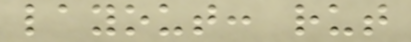layout: rut
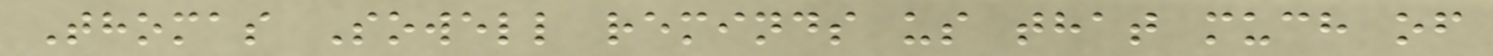Thomas Sowell reminds us that much of
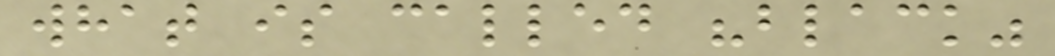what is called "black"
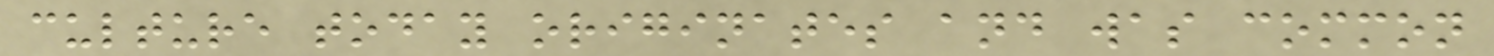culture today originates and was common
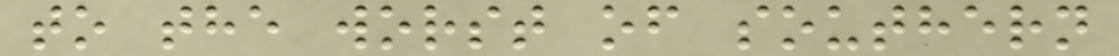to the worst of southern
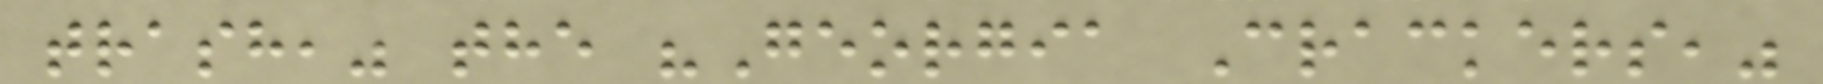trash," the "Georgia Crackers,"
